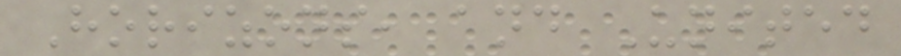Horizons, and United
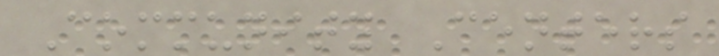Community Centers
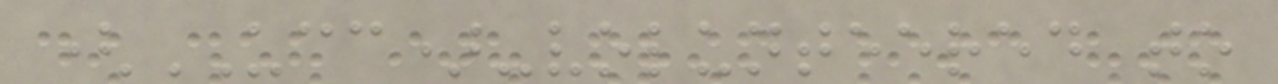(UCC)-volunteered to
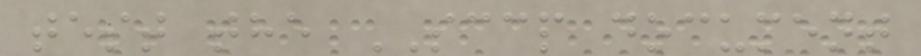test the SCCP document
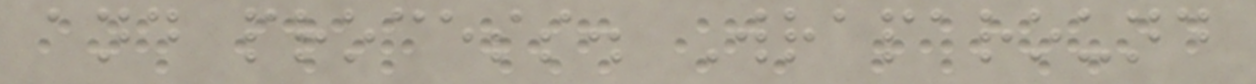and process. Wraparound
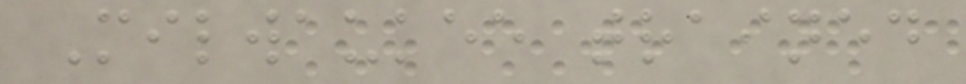Milwaukee trained
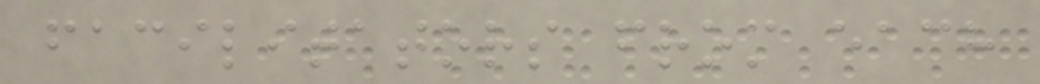facilitators from each
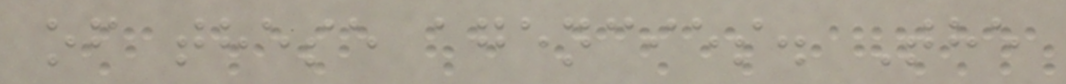of these agencies. The
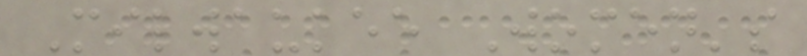Milwaukee Women's
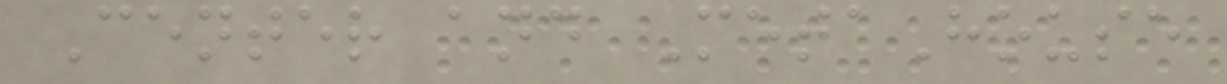Center and MetaHouse
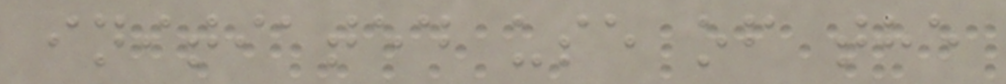initiated use of the
